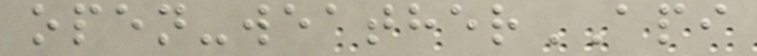open-weatherAPI
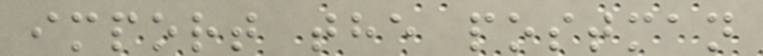import the postman
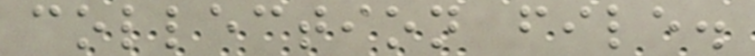collection file.
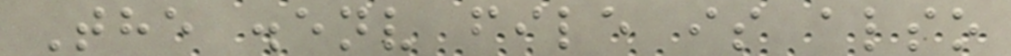The .env file is also
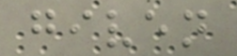given
